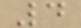4
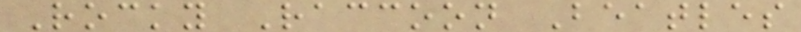Rocky Raccoon Beatles
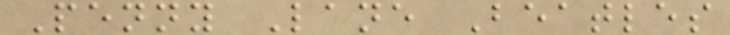Penny Lane Beatles
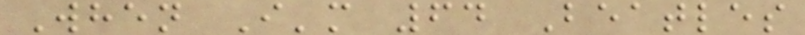When I'm 64 Beatles
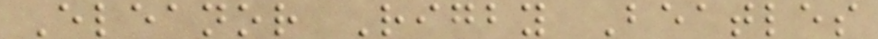Eleanor Rigby Beatles
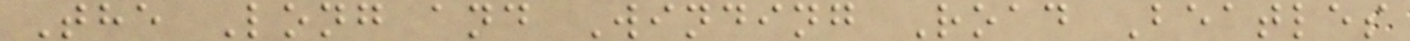The Long and Winding Road Beatles
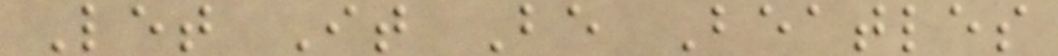Let It Be Beatles
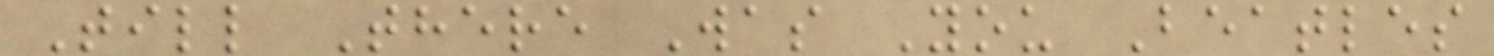Till There Was You Beatles
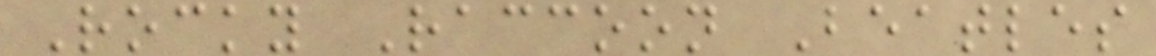Rocky Raccoon Beatles
